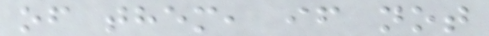of them, if not
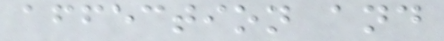affection and
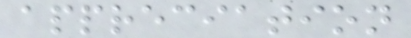appreciation
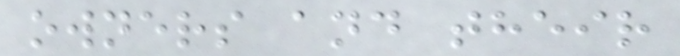owners and their
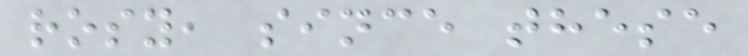rosy, since these
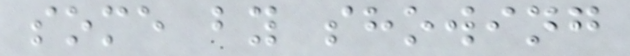some by showing
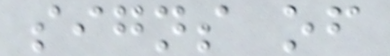signs of
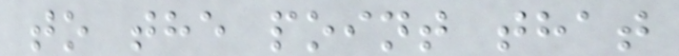to the point that
